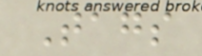Tags
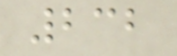232
